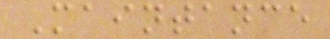Maintance
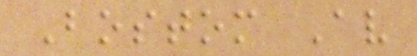Bostom Av
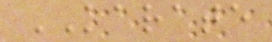KARATE
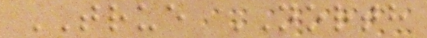TRUE NORTH
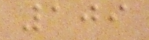109
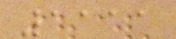1111
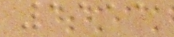1111
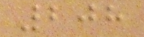208
